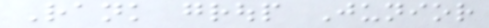Rank group Junior
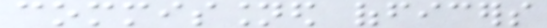commissioned officers
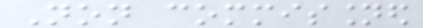Non commissioned
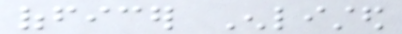officer Enlisted
